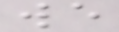we
